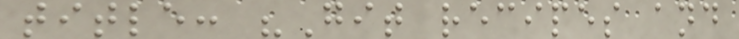title: "Git recipes and
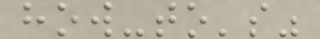how-to's"
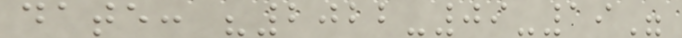date: "2022-09-19"
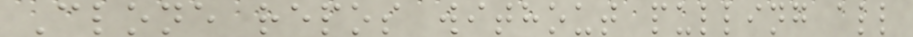Clone repos without pulling all
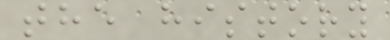the history
